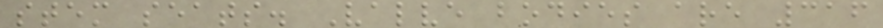stem seats. Valve bodies are 316
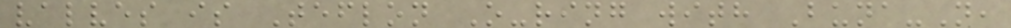valves is Teflon O-ring with Buna-N,
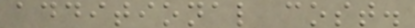additional cost.
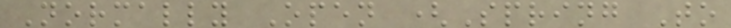Normally Open (Spring To
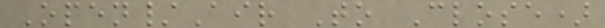Open/Air To Close)
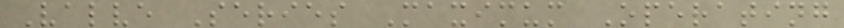Valve Series Maximum Operating
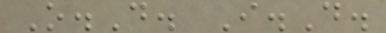O.D. I.D.
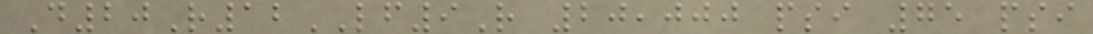D20R12LF9R 20,000 psi 75 psi
